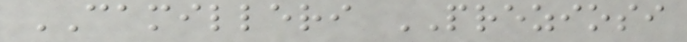CAMILLERI PREZIOSI
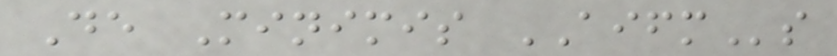De Minimis AIFMs
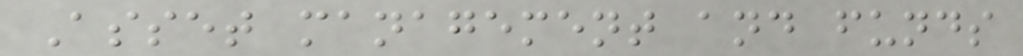Asset management and funds
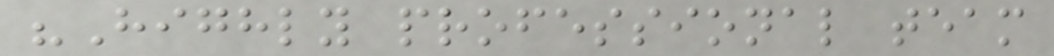"Highly professional team
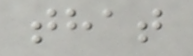that
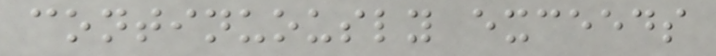continuously exceeds
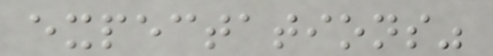expectations"
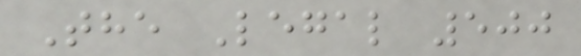The Legal 500
